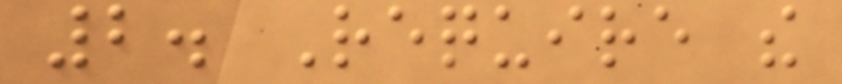2. Require the
